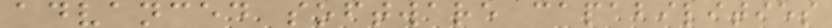advanced software capabilities
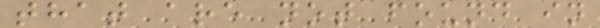that are not found in
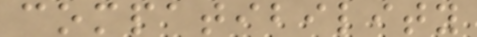compatibility
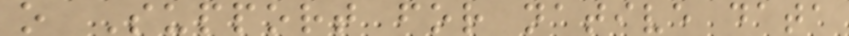o Support for native data
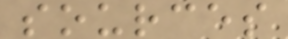sources
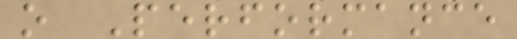o Performance
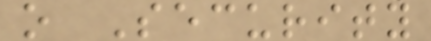o Security
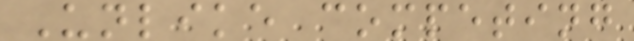Unlike competing
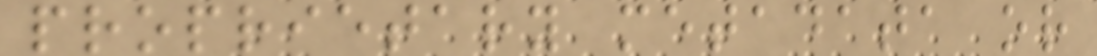proprietary metadata or
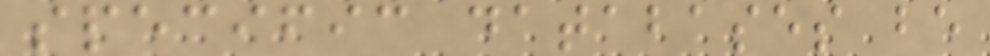specific databases be
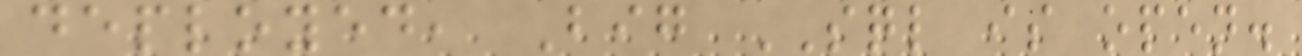deployed, Big SQL is open.
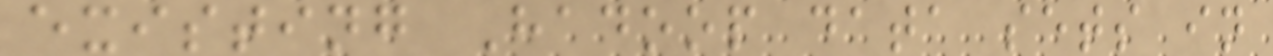existing Hadoop data sets in
